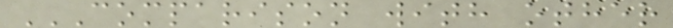COMPARISON WITH OTHER
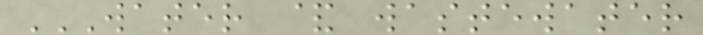WATER & WASTEWATER
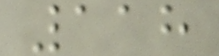118
